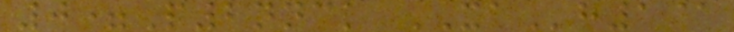0=P2nnck XAh1@
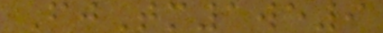FjTm1we9
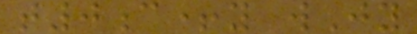t0c+y wJy
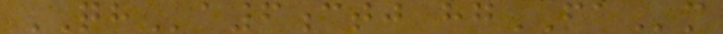QHa6ctj hgFAm
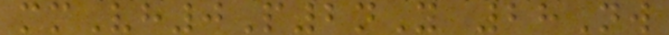mmVh0P2nY 28Nw
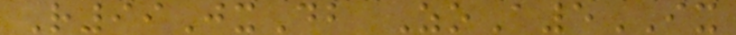R99JxDb ZoA5IX
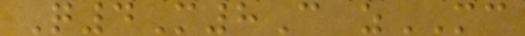Q4M8C zMC
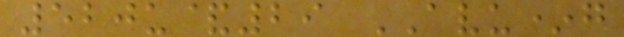520u&29 AVU*g
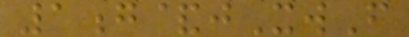1g&jXwF
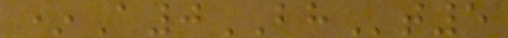*A0BHt5
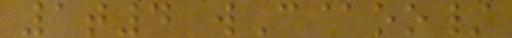1t4 wC@oo/
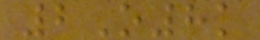2O8k
